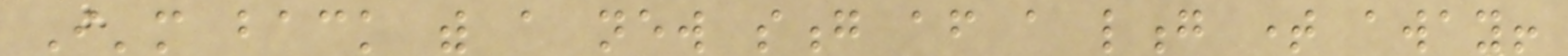I'm back with a new song after a long time away!
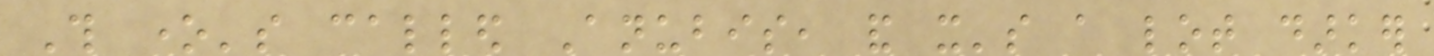This one's called Anubis, and it's a lot darker
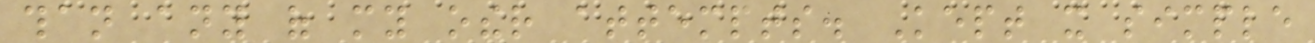than any of my other attempts. Kept it simple
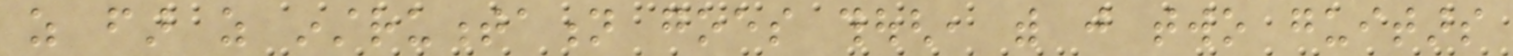as far as instrumentation goes though, with just two guitars
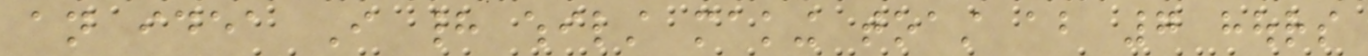an idea I had whilst making toast about 7 hours
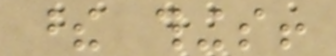these things!
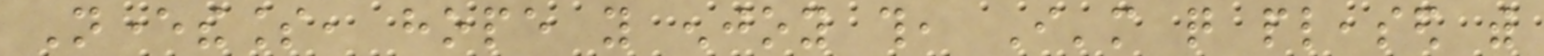Nevertheless, hope you enjoy this, I'm quite pleased with
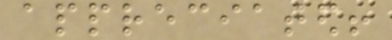appreciated!
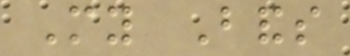My Bands
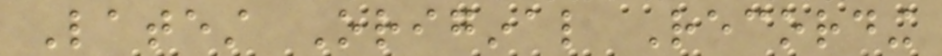Latest Original Recording
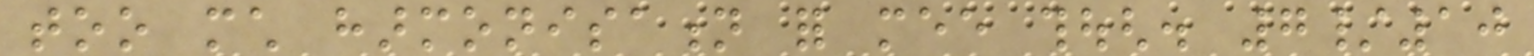too much harmonisation for mee though. 7/10
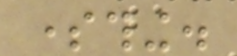something.
